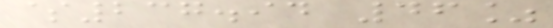$237.94 46%
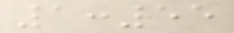1:55
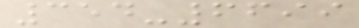354-6699
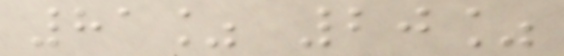81% 20%
